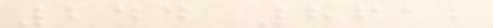244 8612
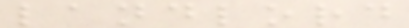landlord
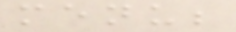menu;
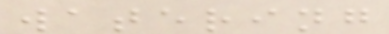watering
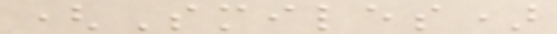(Smiles)
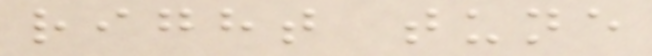right tune
